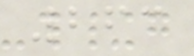263
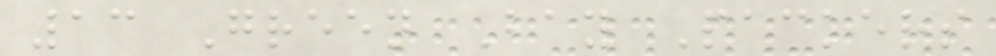13 Green Bay Packers
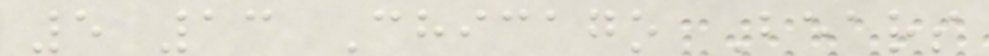5 13 Chicago Bears
